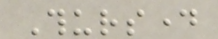Thursday
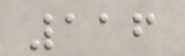116
